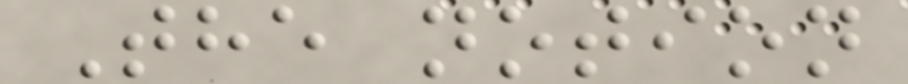The notion
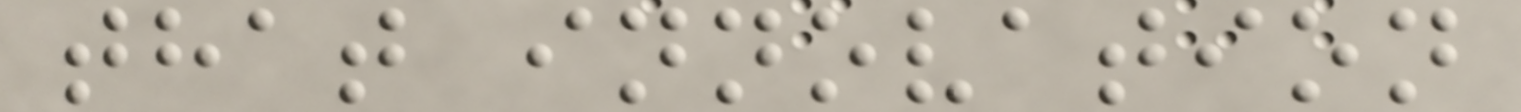that innovation
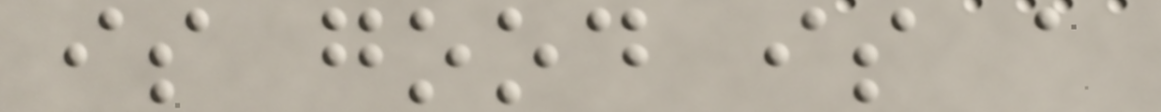is good is a
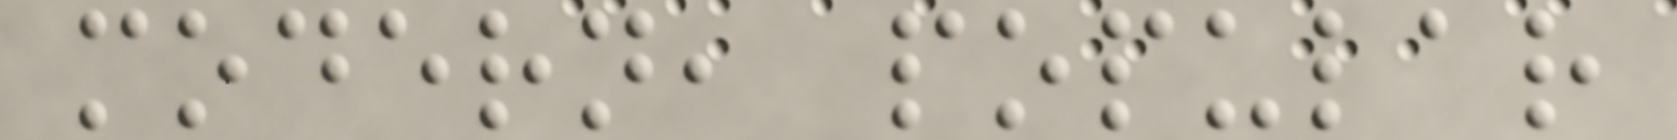modern, popular
